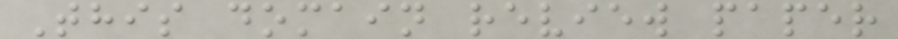This domain review paper
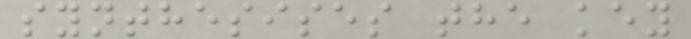synthesises the key
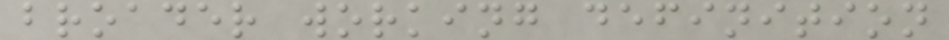broader working definition
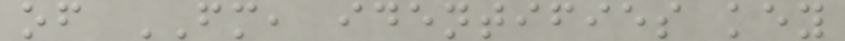of FM, identifies key
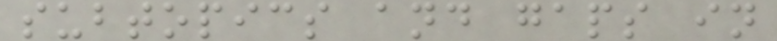subtopics and gaps in
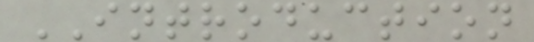INTRODUCTION
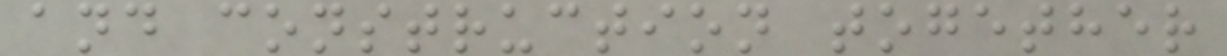and construction together
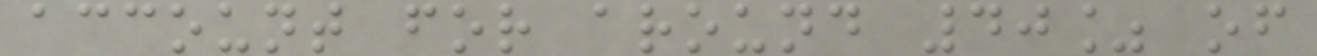account for around 40% of
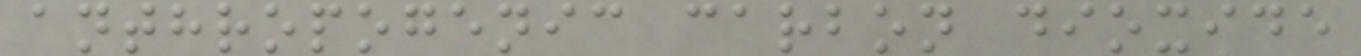anthropogenic carbon dioxide
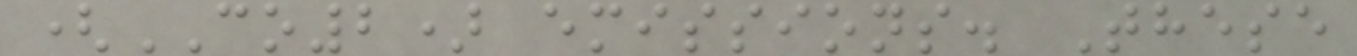(CO2) emissions. These
